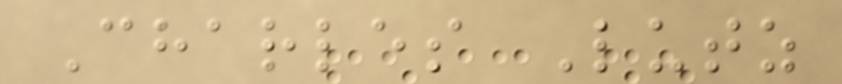Charles Lutz
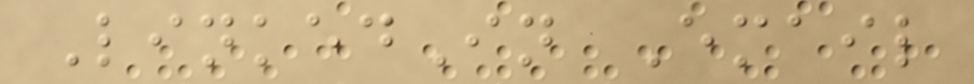LinkedIn Email
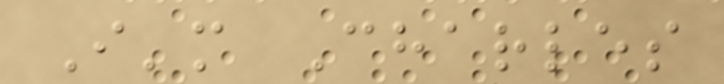I'm Charles
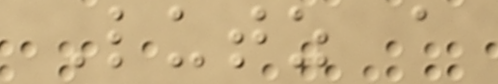Lutz a
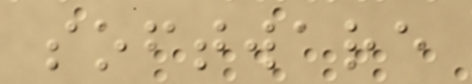software
